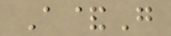A&G
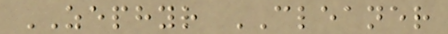ZEPHYR CLEANER
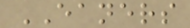EANERS
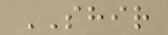SHIR
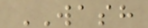WASH
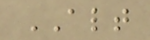ALT
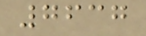7637
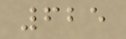625
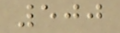500
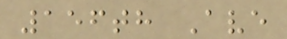156th Ave
